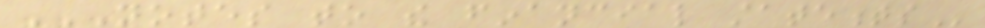NOTES TO THE FINANCIAL STATEMENTS
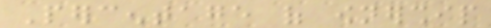Percentage of ownership
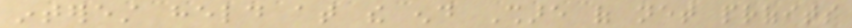interest held at the end Share of net profits
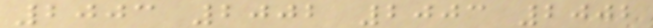2003 2002 2003 2002
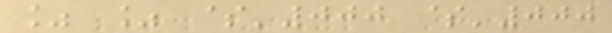% % $'000 $'000
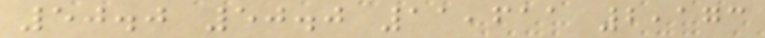50.0 50.0 11,611 2,173
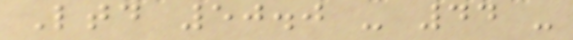Ltd 50.0 - 44 -
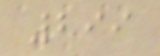299
